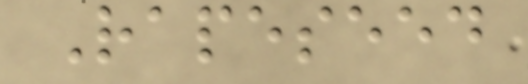Rapeseed
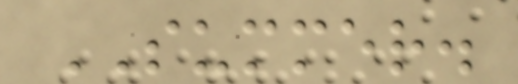SUMMER.
